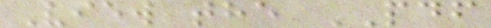View the PDF
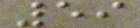59
